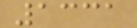1331
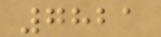7821
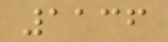1136
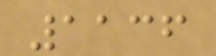1136
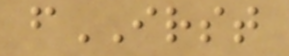fIRST
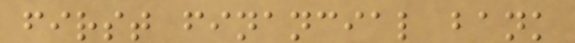first financial bank
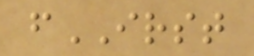fIRST
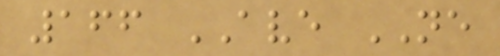166 AVE NE
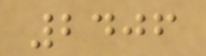2406
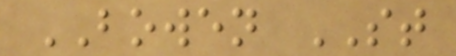BOWEN ST
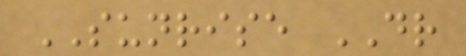SUNRISE DR
